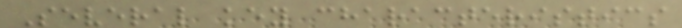Several key characteristics
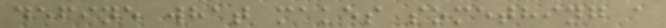define what makes something a
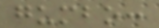gumbo:
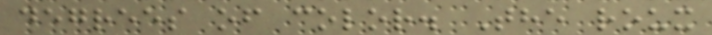degrees of color. The roux
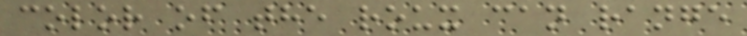color of the roux can range
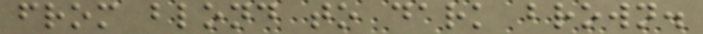from blond to dark brown.
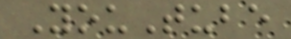YouTube
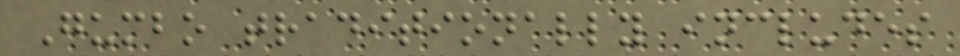Gumbo traditionally includes
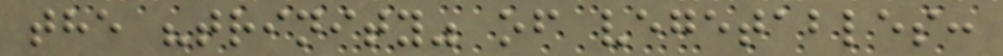the "trinity" of vegetables:
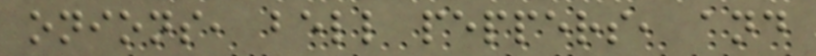onions, bell peppers, and
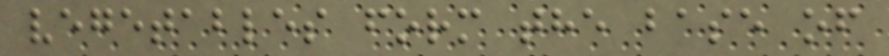vegetables form the base of
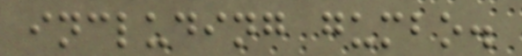including gumbo.
